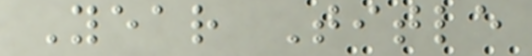Year Title
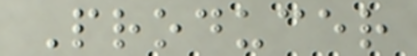Producer
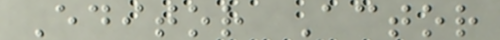Editor Actor
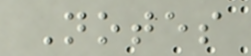Notes
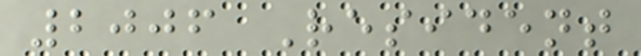2006 Resident
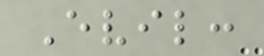Evil:
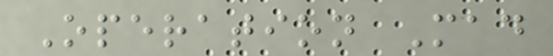Operation Mad
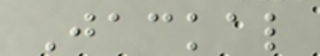Jackal
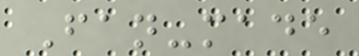Fan-made
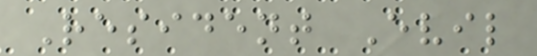Resident Evil
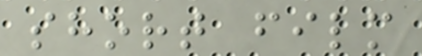short film
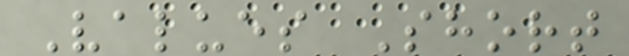Values Short
